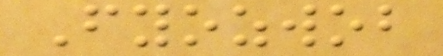Fyozwob
